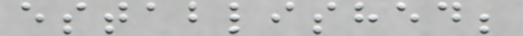established;
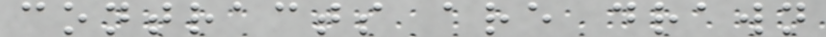contracts are drawn
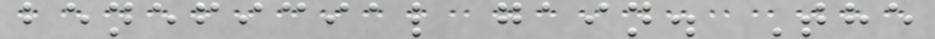beneficial gain. The
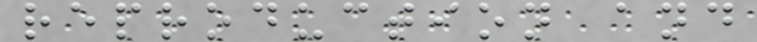reproduction and
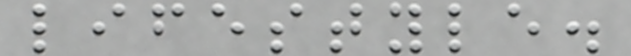lifestyle.
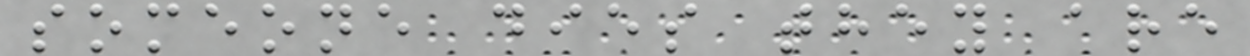someone dies they are
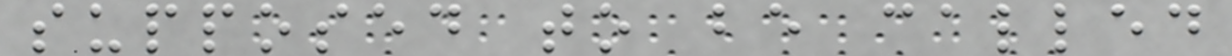supposed to be called
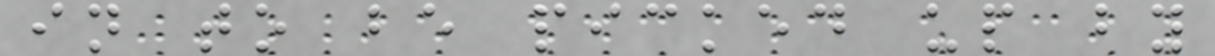in to be picked up by
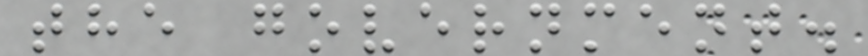the government.
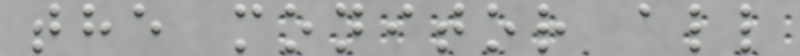the monitor all
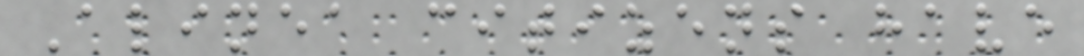Alinea citizens have
